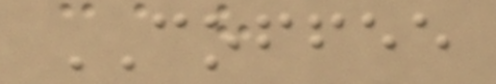COFFEE
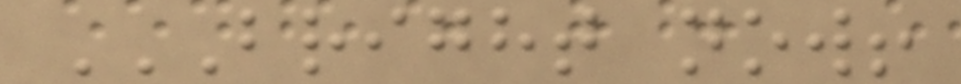BRIGHT NOW!
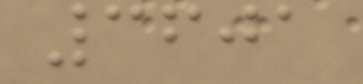3601
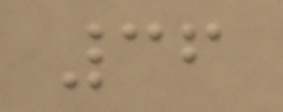36
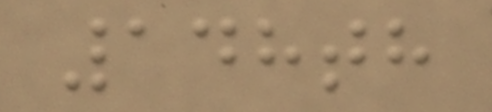148th
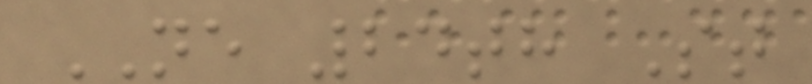NE 24th St
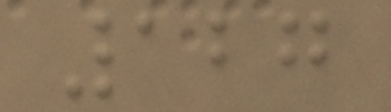127
